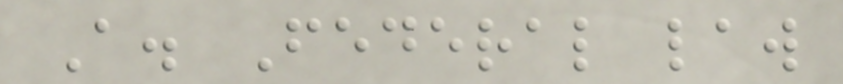A. Federal law
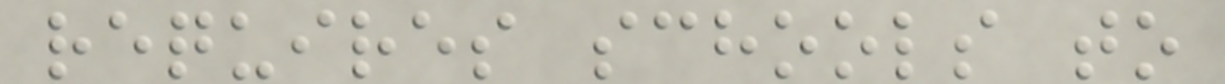requires schools to
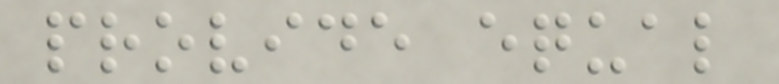provide equal
